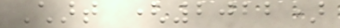Chart (2022)
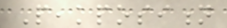Peakposition
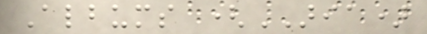Albums (ARIA)
